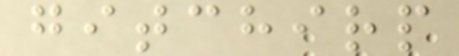gitchirp
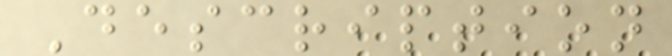Description
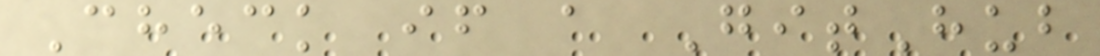Check if a GitHub
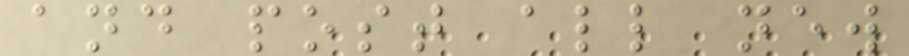and post all new
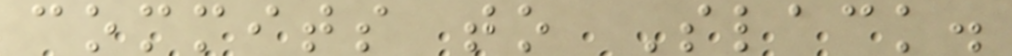commits to Slack.
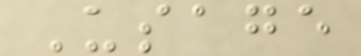Usage
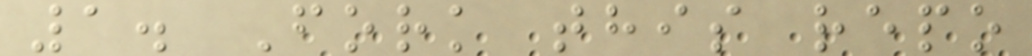1. Fork this repo
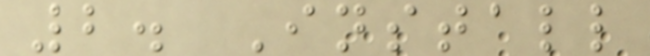2. Install
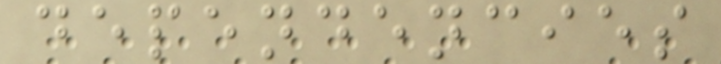dependencies
